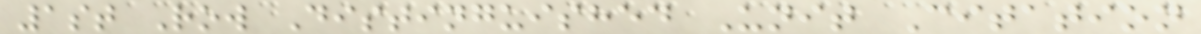1st Row Distinguished Unit Citation
